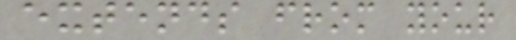extends from your
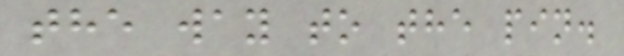the way to the pin.
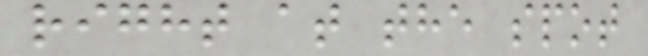right at the spot
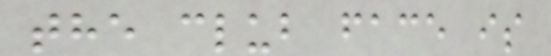the club face is
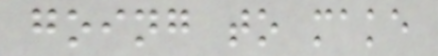going to make
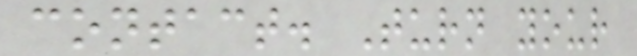contact. Turn your
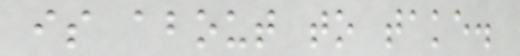is about to take.
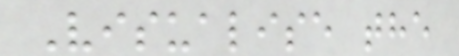Visualise the
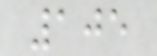105
